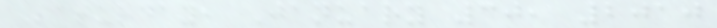Saturday, January 30, 2010
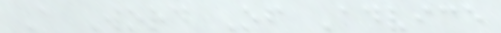A Word Of Advice
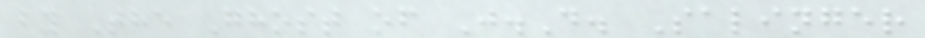by The Ghost of J.D. Salinger
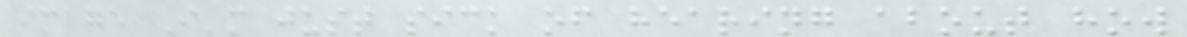image I'm just sick of hearing about how
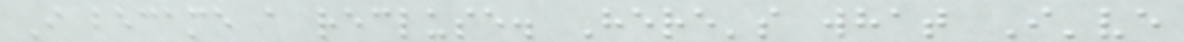I became a recluse. Here's what I've
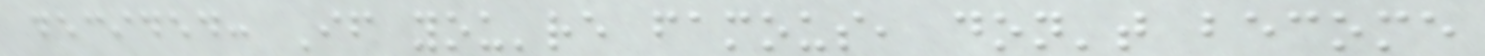decided: If you're famous, don't become
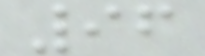96
